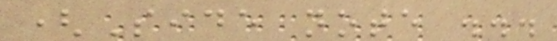(Side note ...
